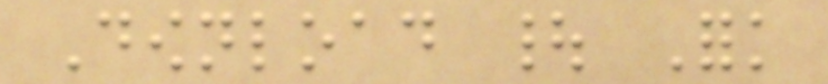Download | Fork
